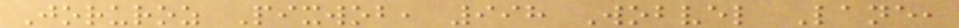Joruroz Pixwob, 998 Wobvel Lane,
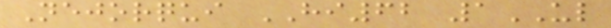Nejorqui HI62 1UL
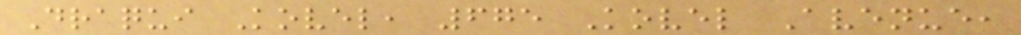Draqui Kovel, 675 Kovel Avenue,
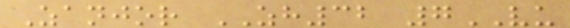Zanjor ZH32 7VU
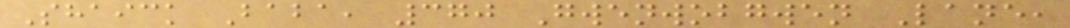Shaick Baba, 370 Gwenwobgwen Lane,
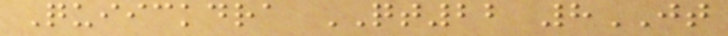Quiickdra QT22 8JT
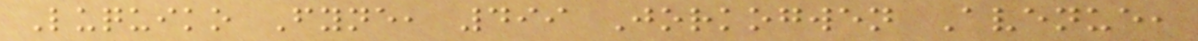Luquiko Fyne, 499 Jorkogwen Avenue,
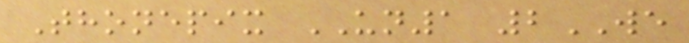Thonepix UN1 2WE
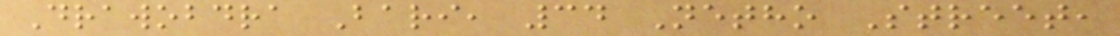Drawobdra Bari, 34 Netho Street,
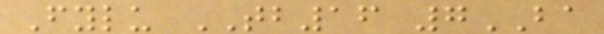Fylu TB16 7BA
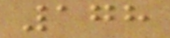178
